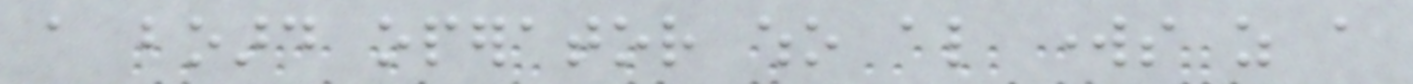a board operator who also works as a
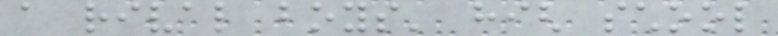a rival boys' high school
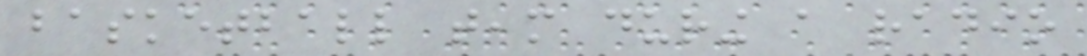basketball team during a radio
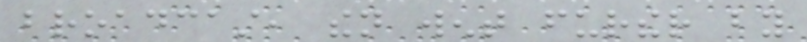broadcast, then went further by
